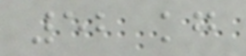52 kg
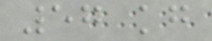57 kg
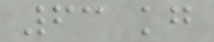63 kg
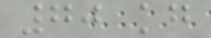70 kg
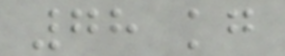78 kg
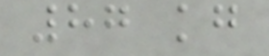87 kg
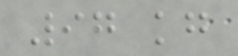97 kg
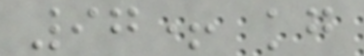97+ kg
